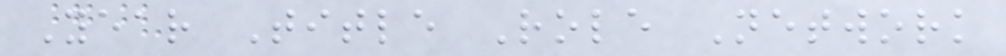Year Title Role Network
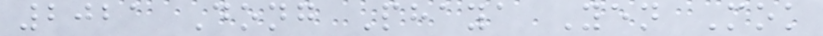2021 Dong Phaya Yen Mok
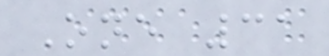One 31
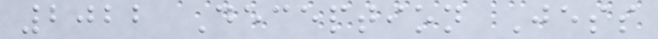2022 Deception Jess
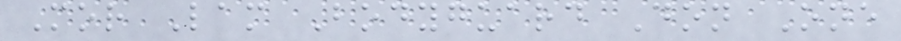Mor Lam Bodyguard Don One
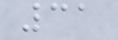31
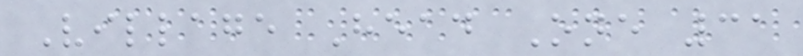Village Head One 31
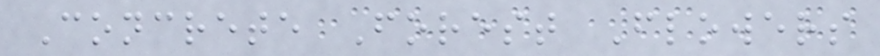Concrete Forest Flowers
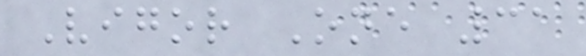Vigor One 31
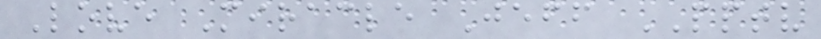Love Miracle Jeff PPTV
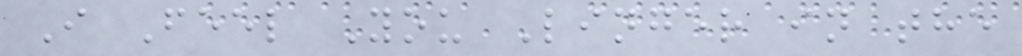I Feel You Linger in the
